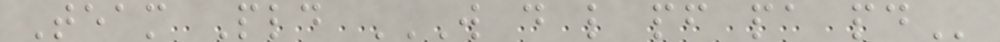Team Pld W D L PF PA PD
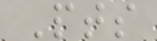Pts
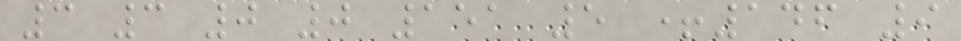3 3 0 0 151 5 +146 9
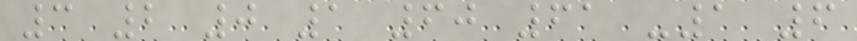3 2 0 1 60 61 -1 6
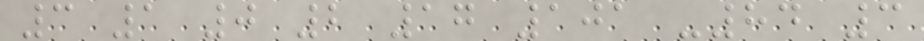3 1 0 2 17 101 -84 3
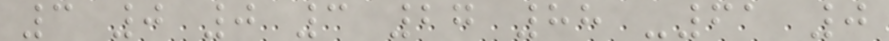3 0 0 3 27 88 -61 0
